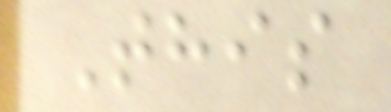This
